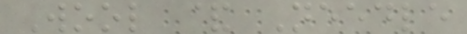Wool & Needle
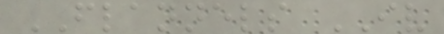FLANNELS IV
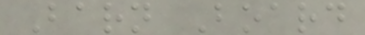Barn Board
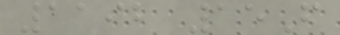1192 15F
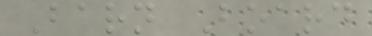Barn Board
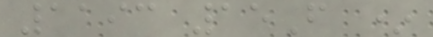1193 15F *
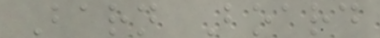Barn Board
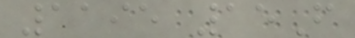1195 15F
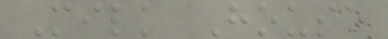Milk House
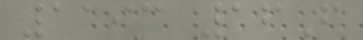1193 16F
